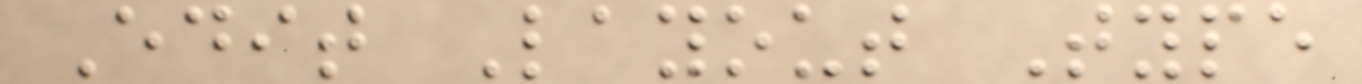Edit Layout Type
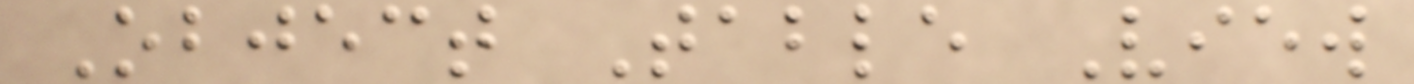Object Table View
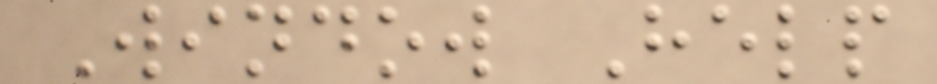Window Help
